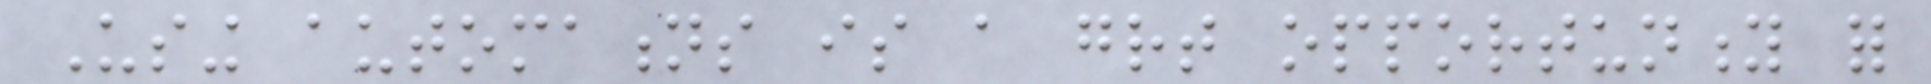Using automations is a great opportunity for
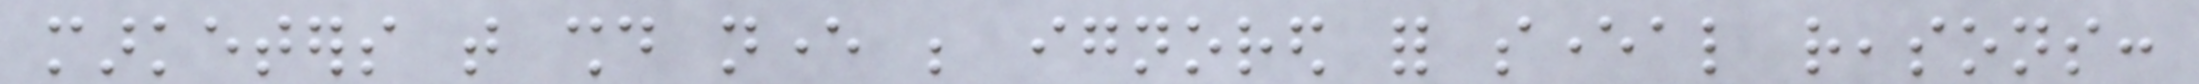marketers that should never be ignored for several reasons:
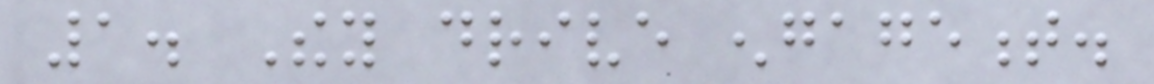1. They drive engagement.
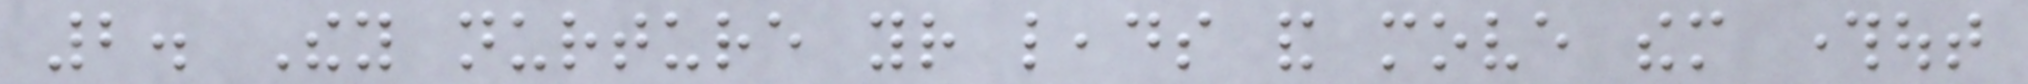2. They nurture your leads and move them throughout
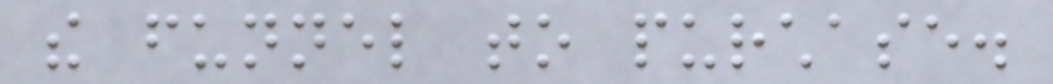the funnel to purchase.
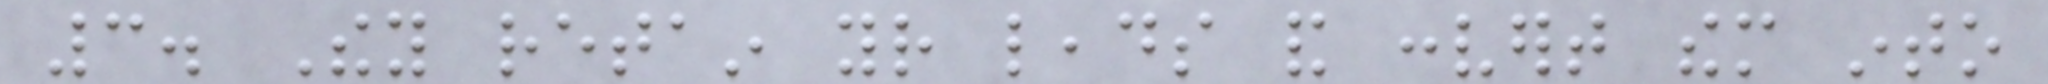3. They retain your leads and convert them into
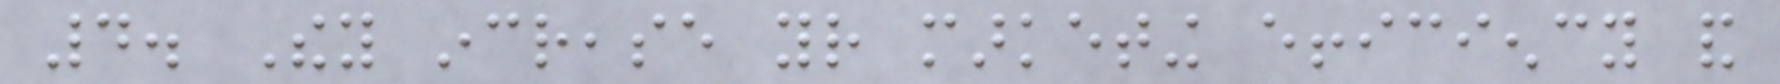4. They increase your marketing efficiency and
